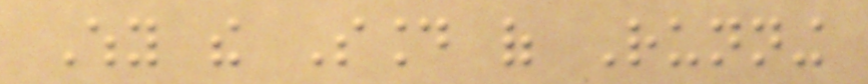Why the Sound of Running
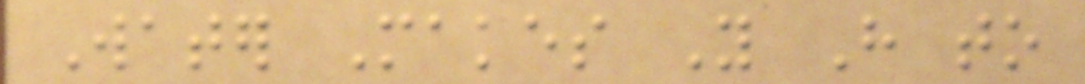Water Makes You Have to
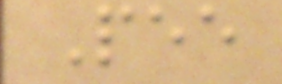Pee
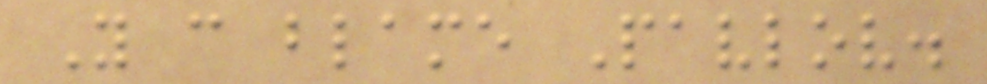You can blame Pavlov.
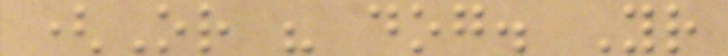(Or his dog. Your
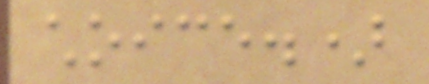choice.)
